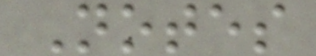Notes
